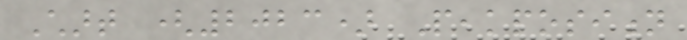Chart (2023) Peakposition
